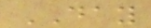DAY
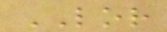LOR
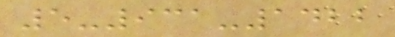5-931-1422
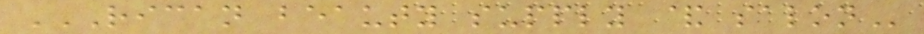RICAN BEAUTY SUPPLY & SALON
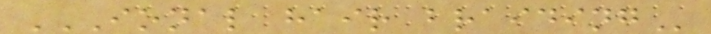IONAL HAIR BRAIDING
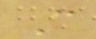C
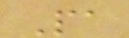Pa
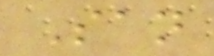San
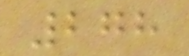278
